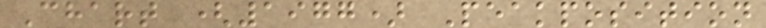Chart (1977) Peakposition
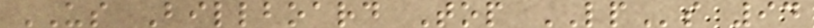US Billboard Top LPs 94
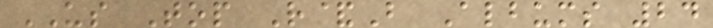US Top R&B Albums 24
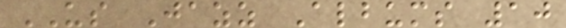US Jazz Albums 10
